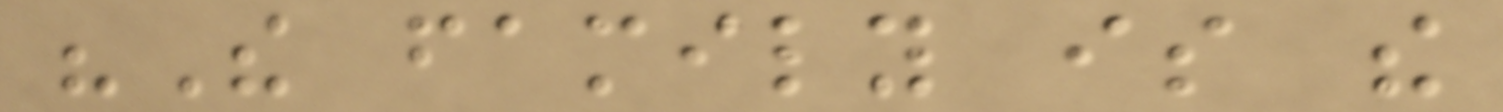"The family is the
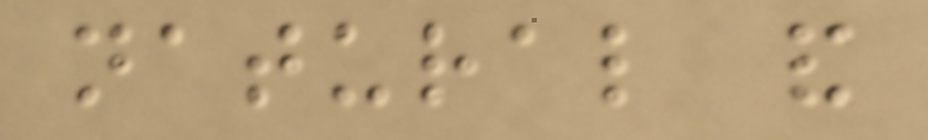natural and
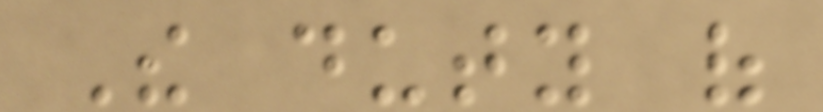The duty of
